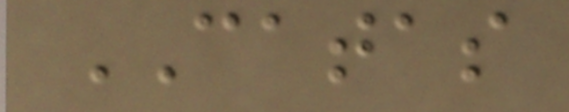CATAS
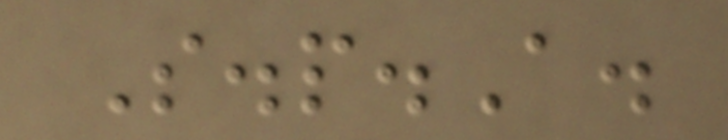S.p.A.
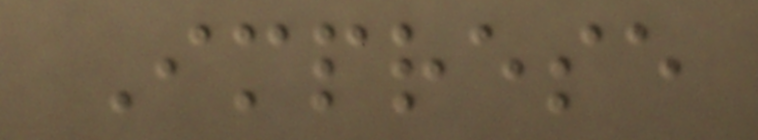Imprese
